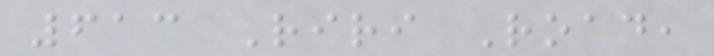613 Riri Road,
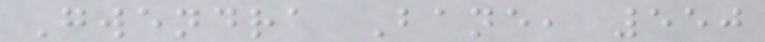Gwendra Bane, 550
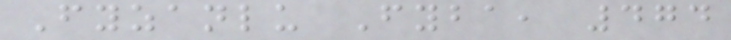Fyzanlu Fyba, 474
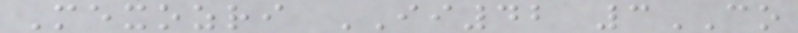Mexozri II42 3CO
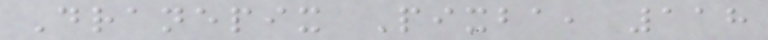Dranepix Pixba, 118
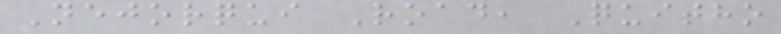Nejorqui Road, Quitho
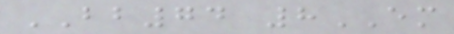BB74 8EM
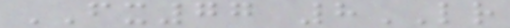FX77 8LR
